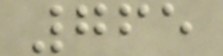765
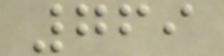769
